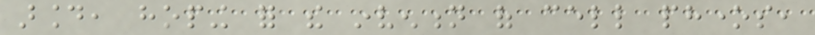around, hoping for the invention of cell phones,
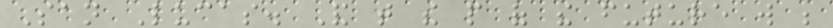San Lucas. And that the people of the future will be
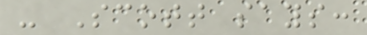- Scott says:
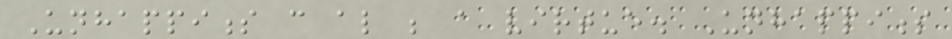Unhappiness can also be a virtue. Unhappiness
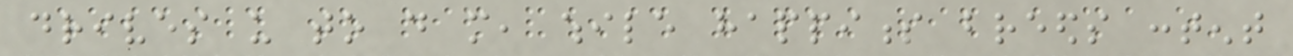drives us to do more, while happiness breeds content
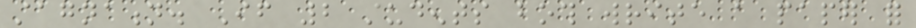stagnation. If 2 students both write a paper for
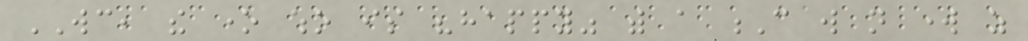WC, the one who is "happy" with a C will not work as
